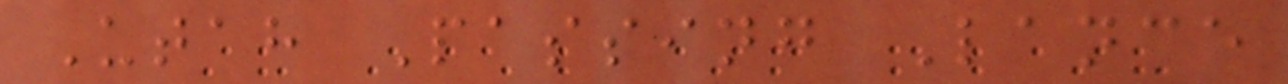Utah Passing Lance
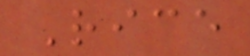Rice
